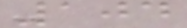104
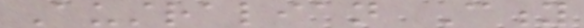Australian City
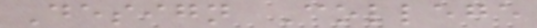Design College
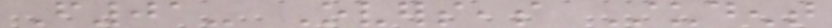F01- Overseas Student
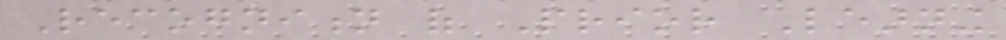Recognition of Prior Learning
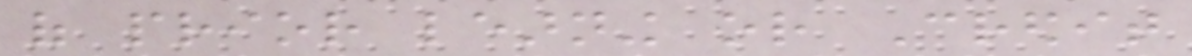of prior learning or Credit
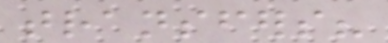transfers?
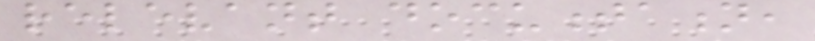relevant documentation,
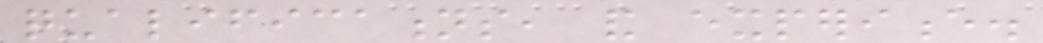qualifications, and experience.
